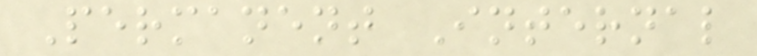Permanent Internal
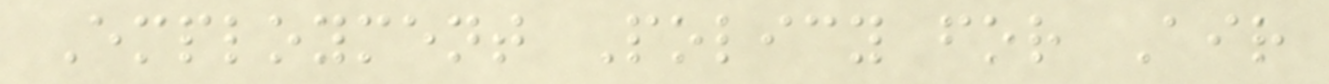Employment Policy for Air
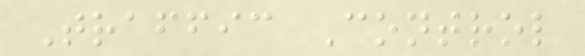Traffic Control
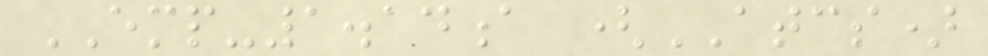EMP-1.14a (ATCS)
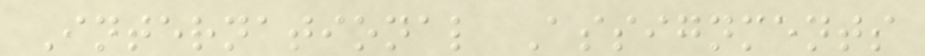International Assignments
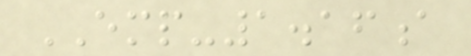EMP-1.16a
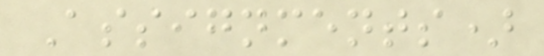Assignments)
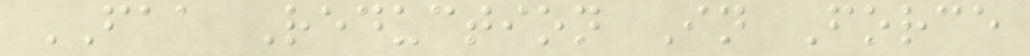FAA Reduction In Force
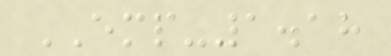EMP-1.18
